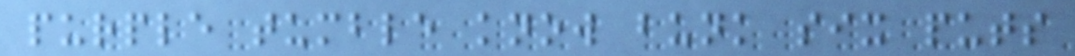purple tumble know bunk six puts
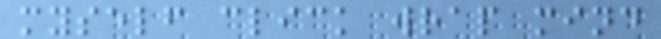myself click wrap mind
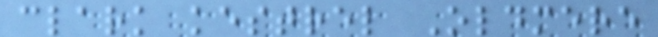clark kestrel Oldmere
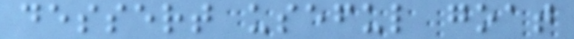dessert useful goat
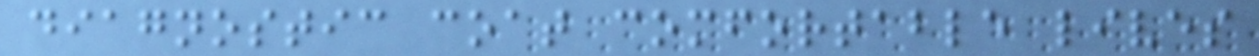diagnostic coat comfortable lives
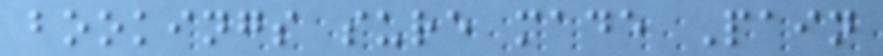bookings sure made Pain
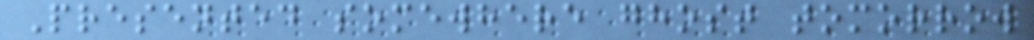Presented somewhere ghost tomorrow
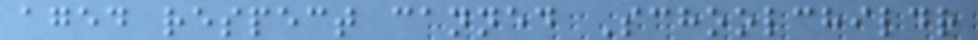aged respect canned Schoolchildr
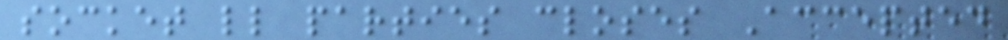socket ll parties closes Accepted
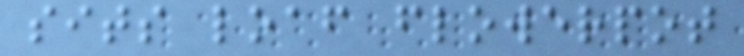sits loaf flowerpot
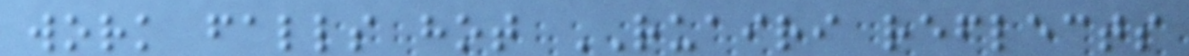work falls hot RUAIRI reflects
